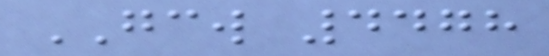GCW 4478
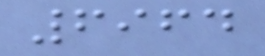6964
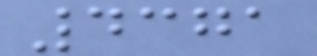4371
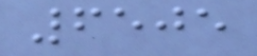6505
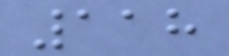118
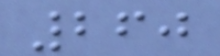260
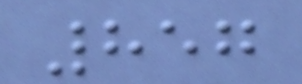857
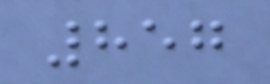857
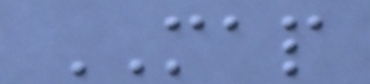MAP
